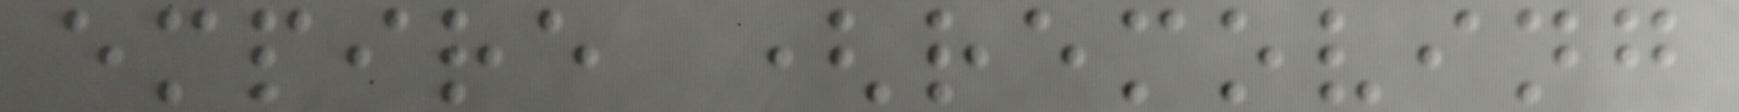empire (removing
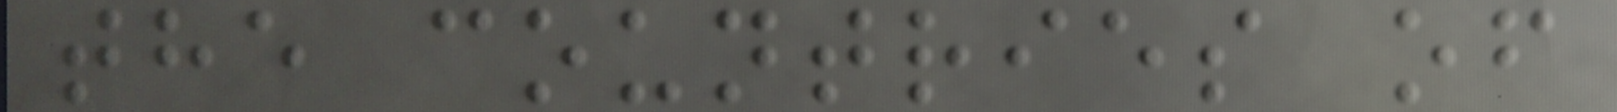the countries of
